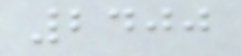2400
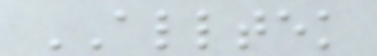ALLTEK
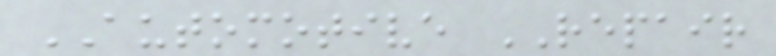AUTOMOTIVE REPAIR
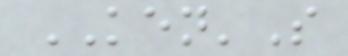KEN'S
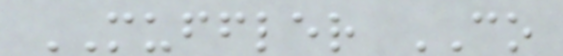MUFFLER CO
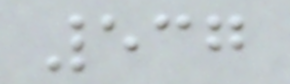537
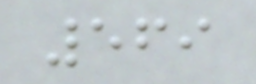569
